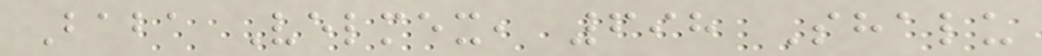Baba Velmex, 698 Shalu
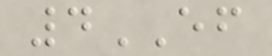4EF
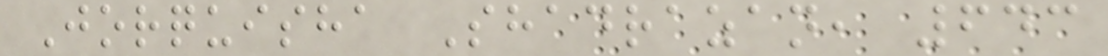Jorquisha Shadrazan, 643
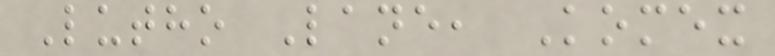Lutho Lane, Komex
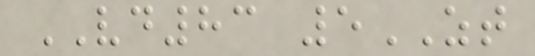VD83 5ZT
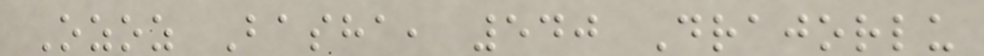Ozoz Basha, 540 Drajorlu
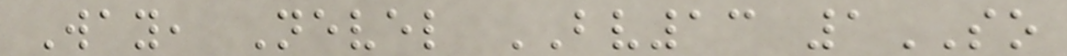Way, Nevel BV13 1SO
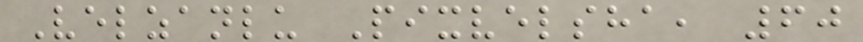Velzanlu Pixvelsha, 60
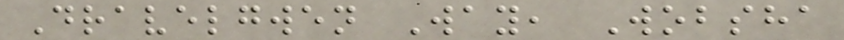Dravelgwen Way, Wobsha
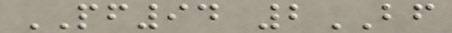PF94 2BF
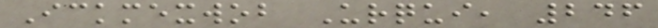Ickmexwob Urqui, 246
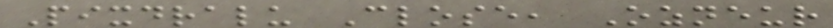Pixdralu Close, Ozneur
